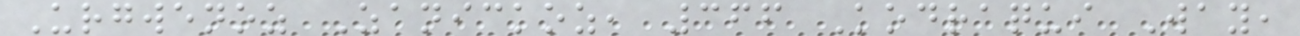Urgwenoz Zanickoz, 366 Kodraqui Way,
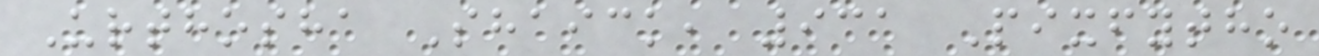Urthosha Shaick, 931 Pixfytho
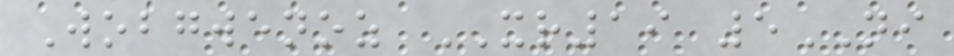Wobgwenoz XR19 5NI
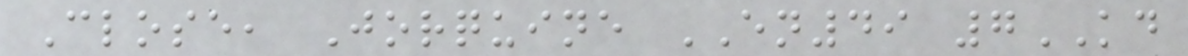Close, Jorquine EN49 7KD
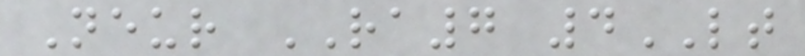Neur RA7 4LT
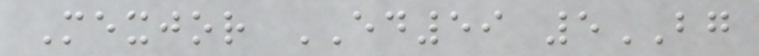Mexjor ED59 5BG
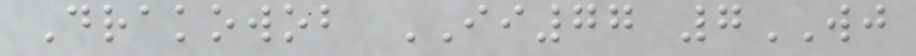Drakowob II77 7WJ
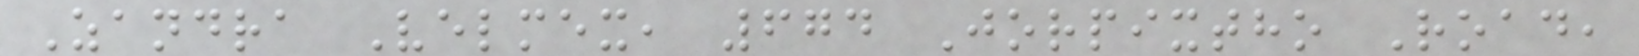Zandra Velmex, 674 Jorpixtho Road,
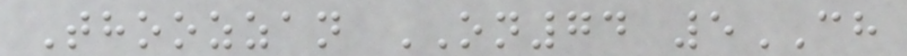Thoozzan ON74 5CH
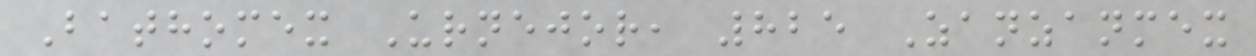Bathomex Urnejor, 825 Zanzanmex
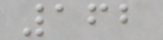162
